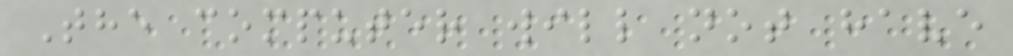The computer will not have
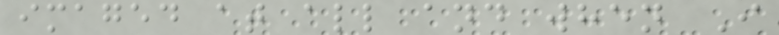imaged at all and when I
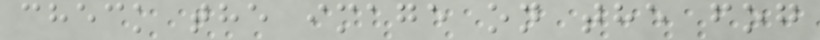check the image on the fog
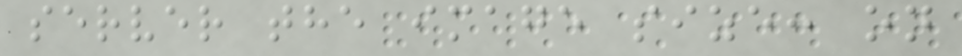server the image size: on
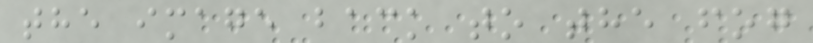the image back to the fog
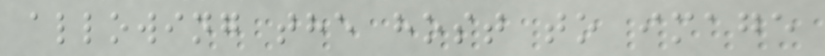allowing the host to image
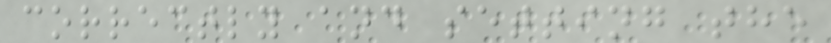correctly and setting the
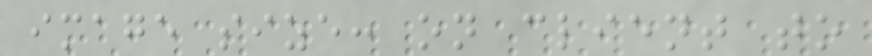image size: on client to
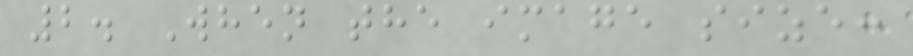2. When the image size:
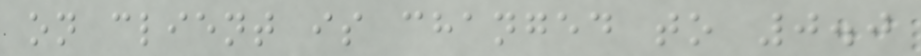on client is changed to 0.0
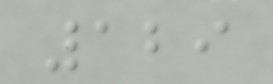129
